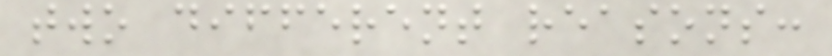two different reasons:
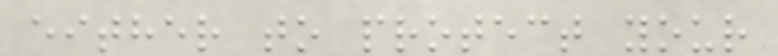either to protect your
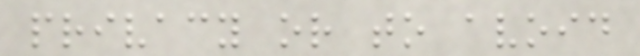privacy or to avoid
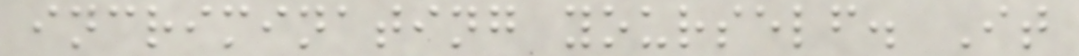incriminating yourself. It
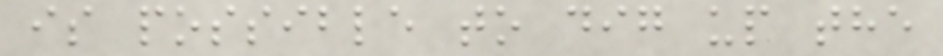is possible to dig up the
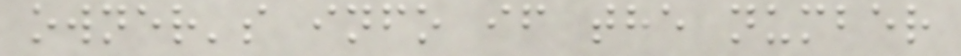owner's info if the number
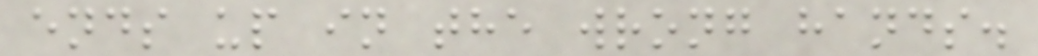ends up in the wrong hands.
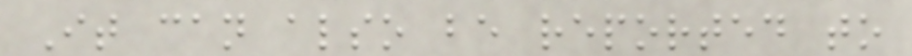It can also be reported to
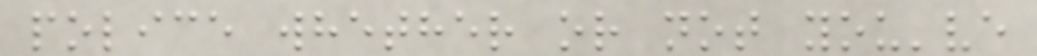police whether or not you've
